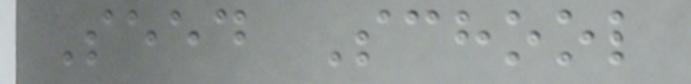Seed School
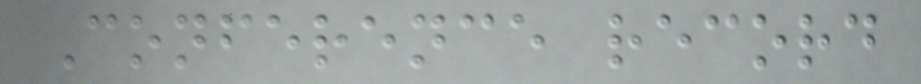Conference record
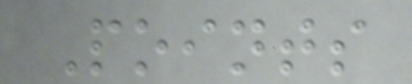Points
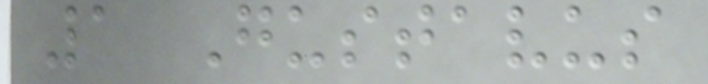1 Gustavus
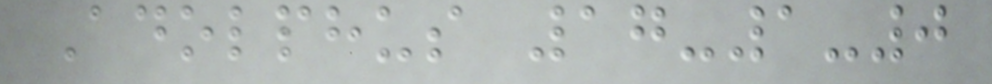Adolphus 17-1-0
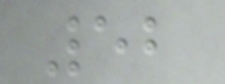52
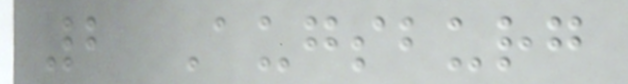2 Augsburg
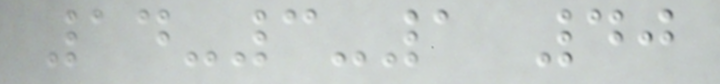14-3-1 40
